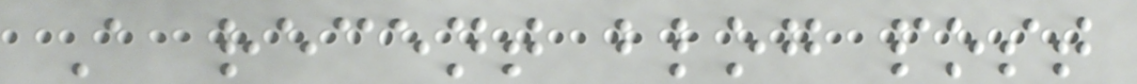A recent blog post
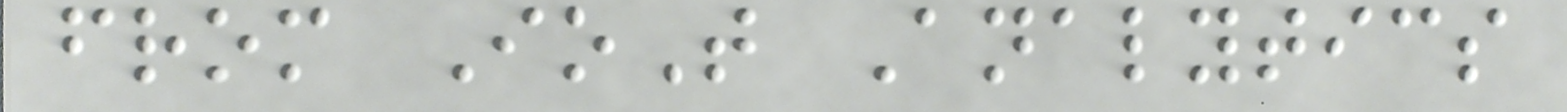from IoT Analytics
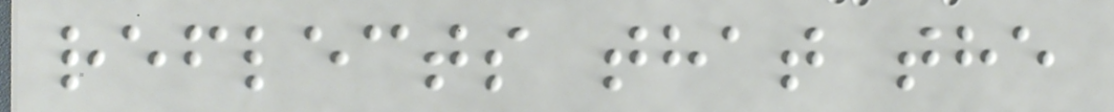reflects that the
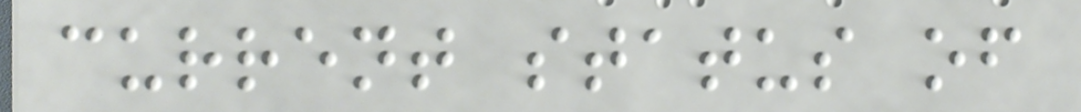current status of
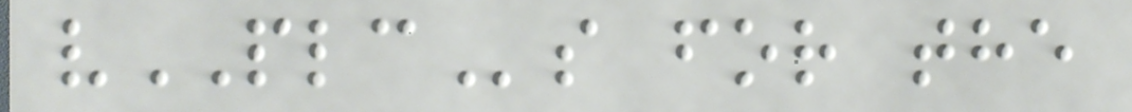vPLCs for the
